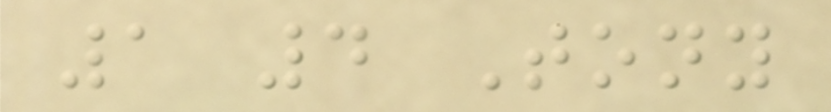1 4 Tony
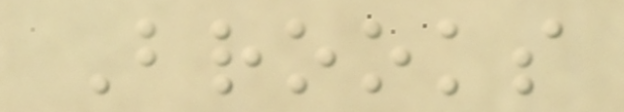Brooks
